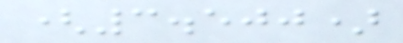(3.500)
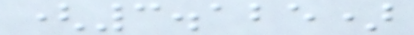(3.125)
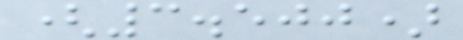(3.500)
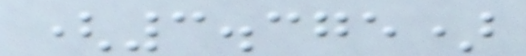(3.375)
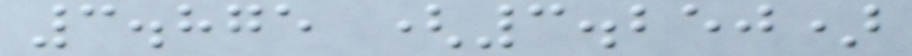3.875 (3.250)
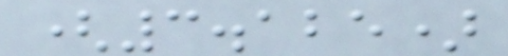(3.125)
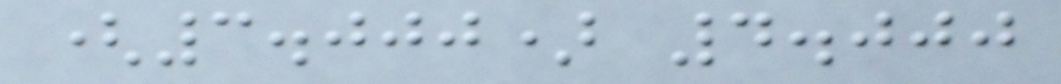(3.000) 4.000
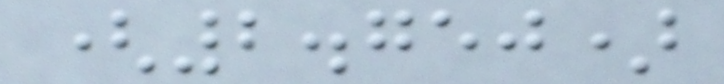(2.750)
